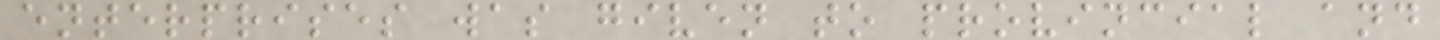enterprises was given to provincial and
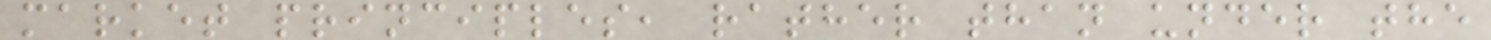market principles, rather than under the
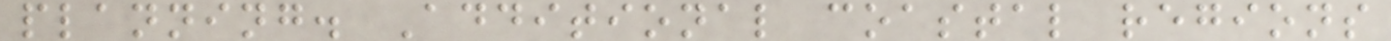planning. Additional coastal regions
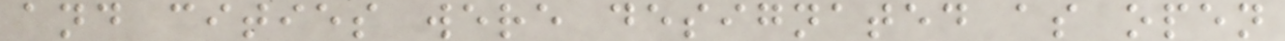and cities were designated as open
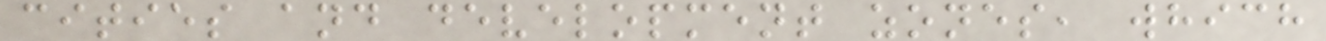cities and development zones, which
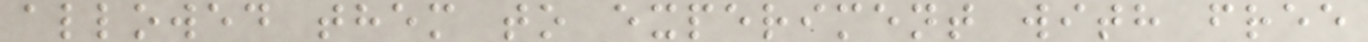allowed them to experiment with free
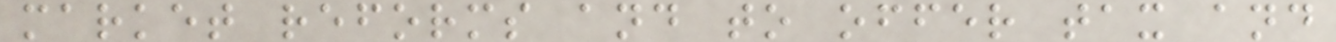market reforms and to offer tax and
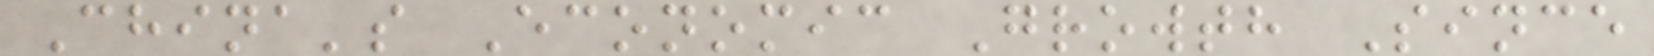China's Economic Growth Since
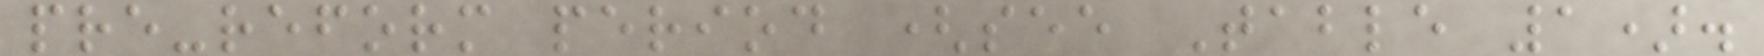pre-reform period (see Table 1).
